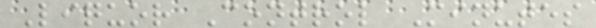Liquor Control Minutes
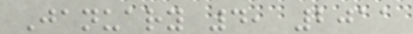January 4, 2011
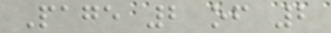Page 2 of 2
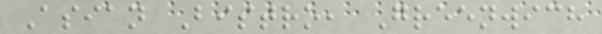Asian Bistro, Greenwich
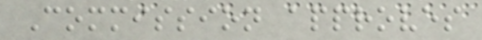Commission approves
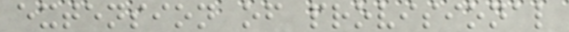extension of provisional
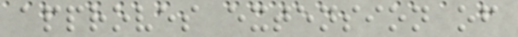approves extension of
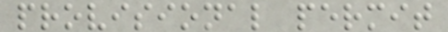provisional permit
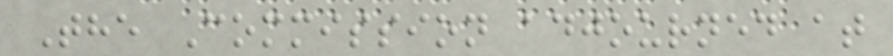The Commission adjourned at
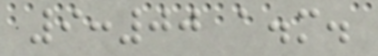9:00 a.m.
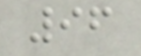96
